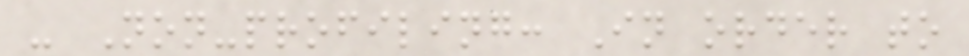- Non-profiling: In order to
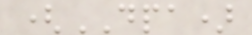(DPA)
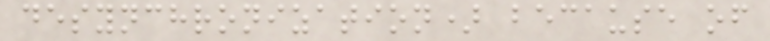desynchronization) because of
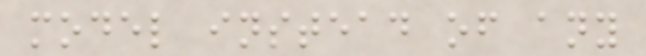model instead of any
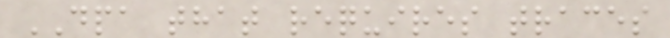DPA that requires traces
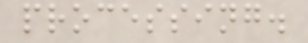processing.
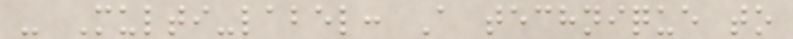- Multi-label: A technique to
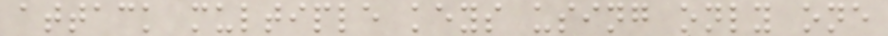attack multiple keys using only one
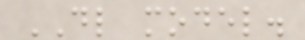DL model.
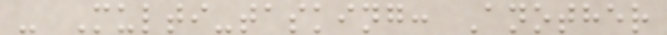- Multi-tasking: Another
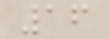16
